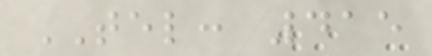TEL: 415
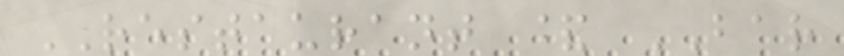RESTAURANT & BAR
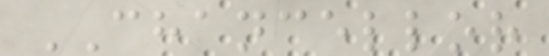CHANCELLOR
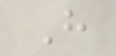H
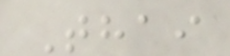Thai
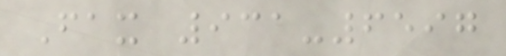Fax 931-6597
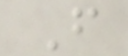F
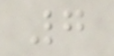7
